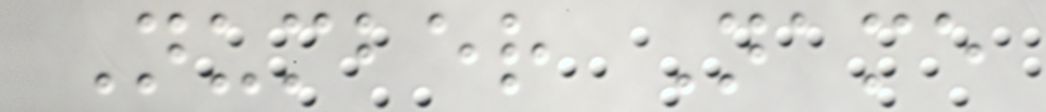Number Name
